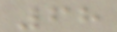68
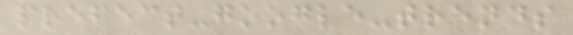prefect-google-trends
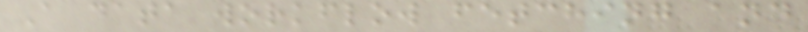A data workflow fetching and
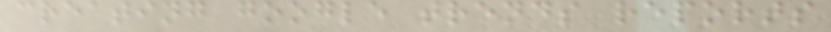creating google trends reports
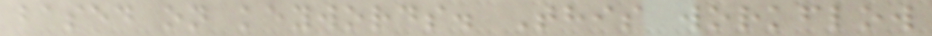based on keywords. This workflow
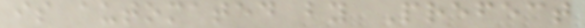is automated by Prefect
